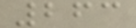263
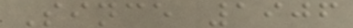Since 1906
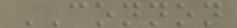CONNON
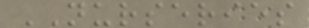NURSERIES
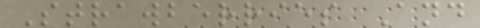Strawberries And
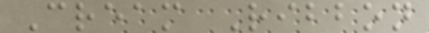Cream Ribbon
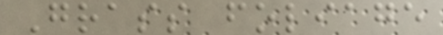Grass foliage
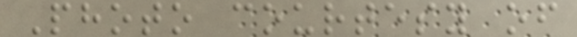Photo courtesy of
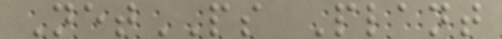NetPS Plant
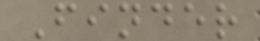Finder
